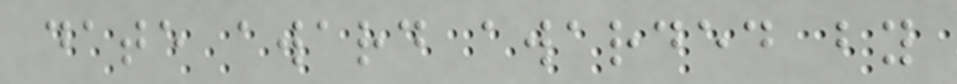date award awarded by
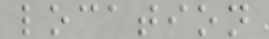location
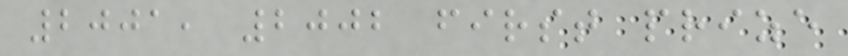2001, 2002 first prize
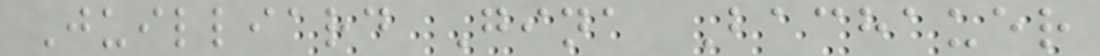Juilliard Gina Bachauer
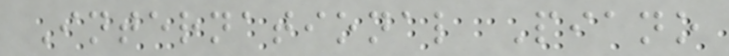International Piano
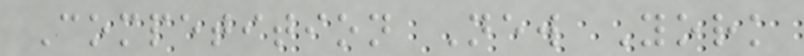Competition New York
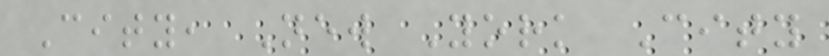City, New York City
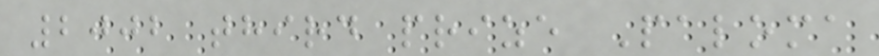2002 third prize Paloma
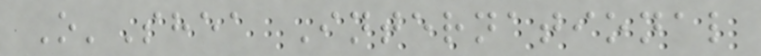O'Shea International
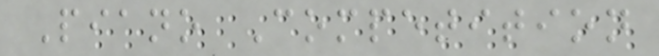Piano Competition
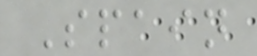Spain
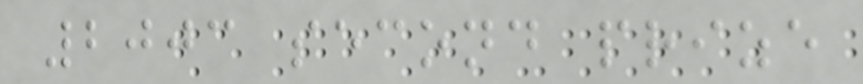2003 second prize
